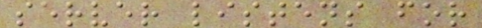server listens for
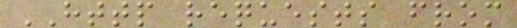HTTP requests from
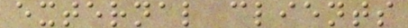external clients
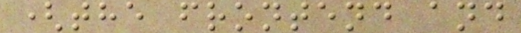(the frontend and
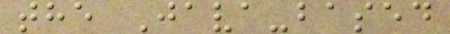the Java-based
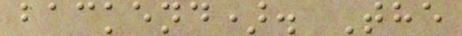backend). The
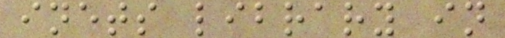inets library in
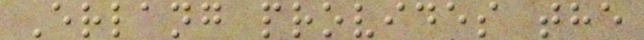Erlang provides the
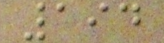194
